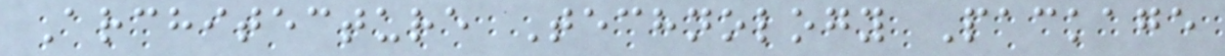Architecture Technology Package
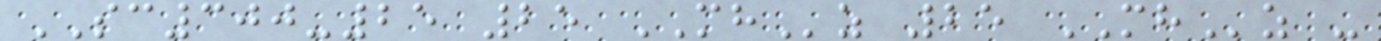SC300-25 25 MHz 25 MHz -
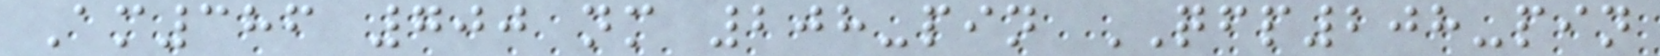Am386 700 nm 208-pin QFP208-pin
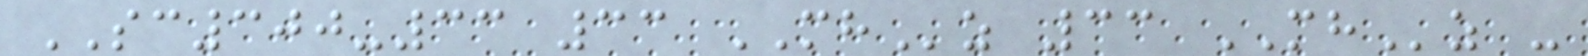SC300-33 33 MHz 33 MHz -
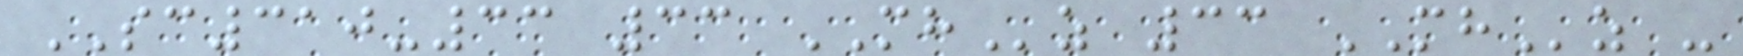SC310-33 33 MHz 33 MHz -
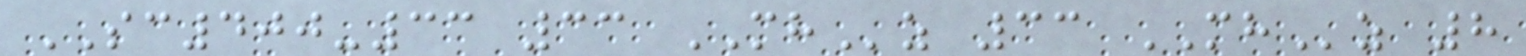SC400-33 33 MHz 33 MHz 8
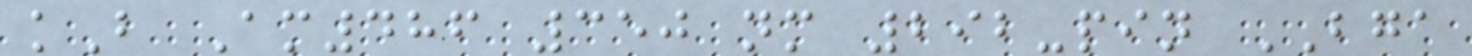kB Am486 350 nm 292-pin BGA
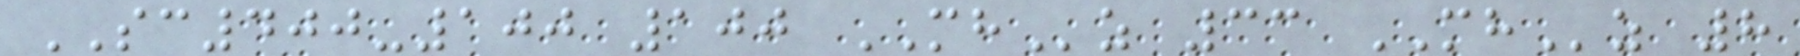SC400-100 100 MHz 33 MHz 8
